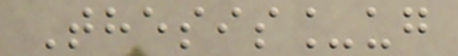Thesis_ug
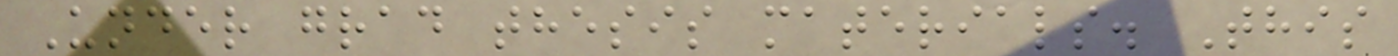Under grad thesis materials. This
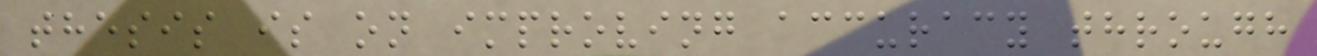thesis is on improving accuracy through
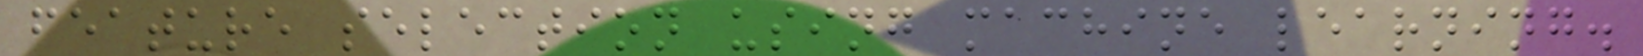feature selection using machine learning.
